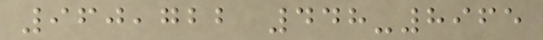960,722 448-8965
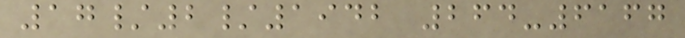17/2/1942 264-6167
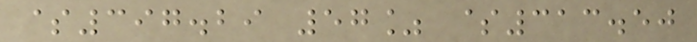$397.29 57% $313.50
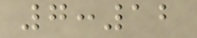7:12
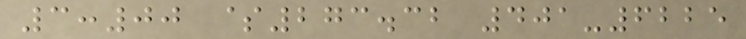3:00 $273.32 401-6225
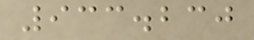933.230
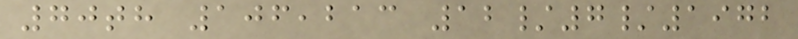70th 106,213 12/7/1972
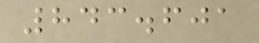843.601
